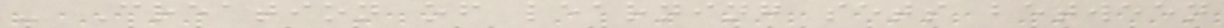- Creation of learning sets between
